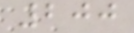200
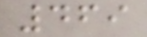469
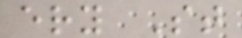ery St
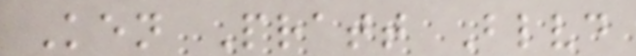Ken Pratt Blvd
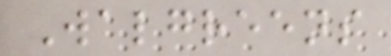Walgreens
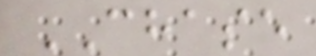CHASE
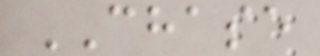CHASE
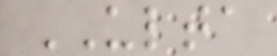ULTA
